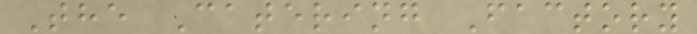The Catering Factory
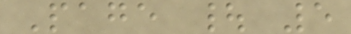Page | 5
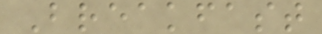Breakfast
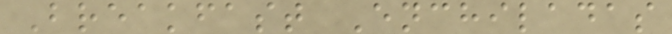Breakfast Enchiladas
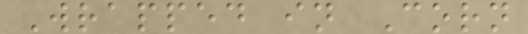Wrapped in Corn
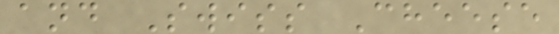and Swiss Cheese
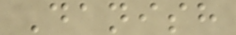Danish
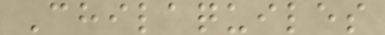Chilaquiles
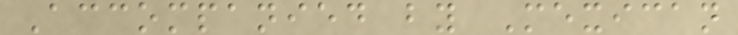Accompanied by Mexican
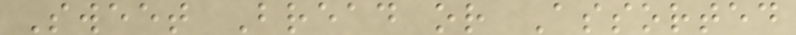Sweet Bread or Assorted
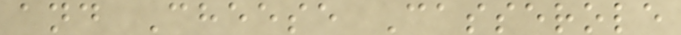and Cheese Casserole
